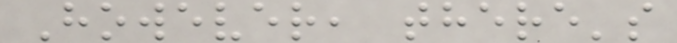However, there's
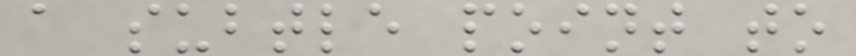a subtle point to
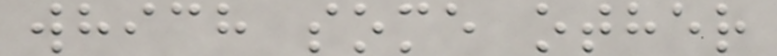which some other
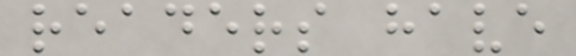readers have
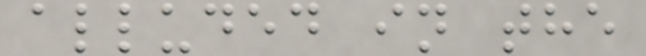alluded in the
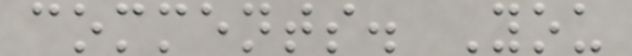comments. You
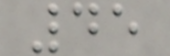45
